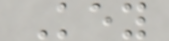Key
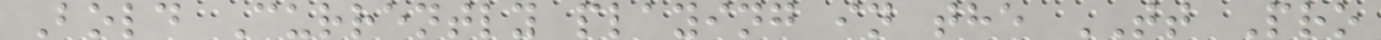Bold Currently playing in the TT Pro
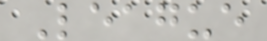League
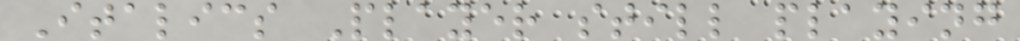Italics Player still playing
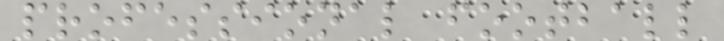professional football
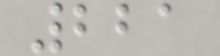221
